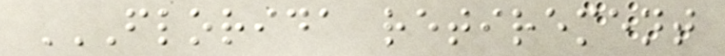FLORIDA RETIREMENT
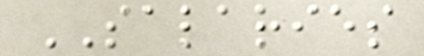SALARIES
